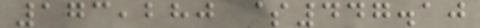173,280 $447.10
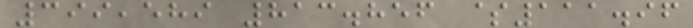399,589 813.856 $111.96
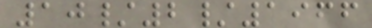10/2/1966
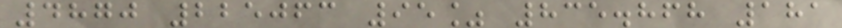4870 225063 95% 835.868 181
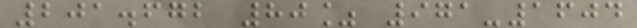201.672 80% 971-1604
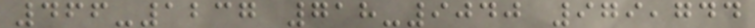466-1237 718-9040 979,744
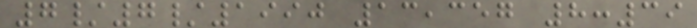7/7/1990 13,357 8:39
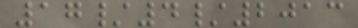17/4/2013
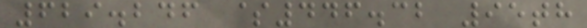629.246 $446.32 95th
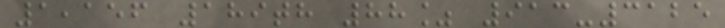1,156 189th 88% 913-3125
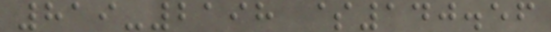819-2198 $140.56
